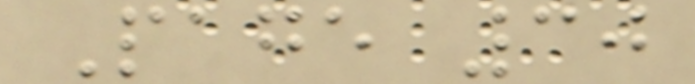Page 30
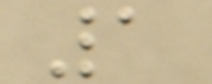1
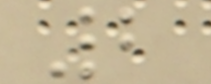2
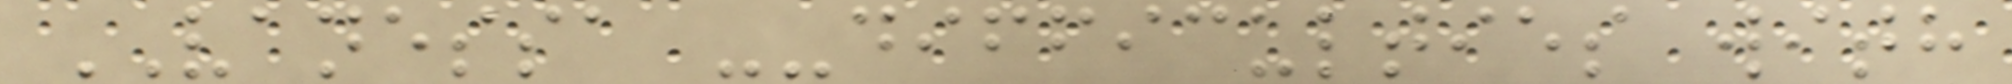VANESSA --difficulties with
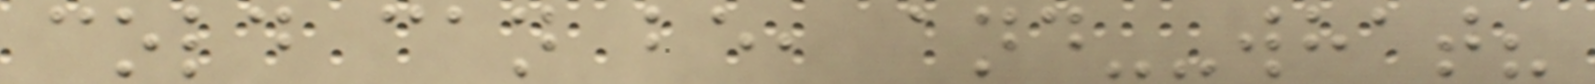cold can be, and--what?
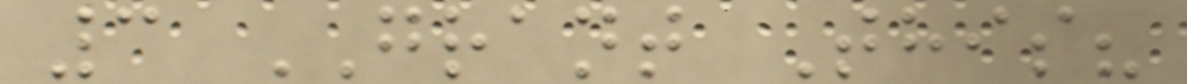3 GRANT This?
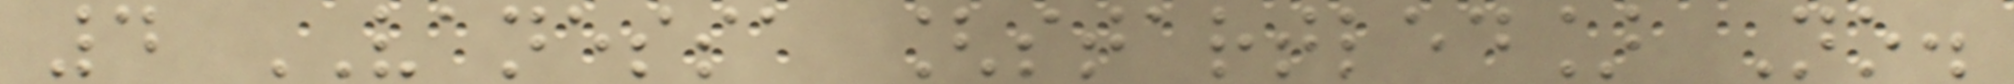4 VANESSA [startled] No.
